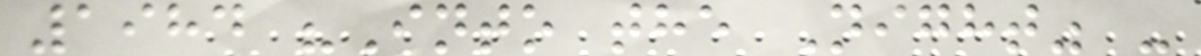1984 "Into the Night" -
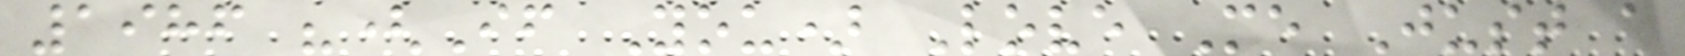1986 "(If You) Love Me Just a
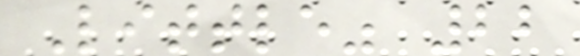Little" 22
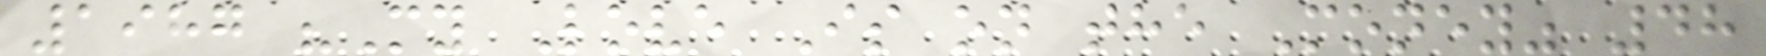1987 "My Love Is on the Money" 48
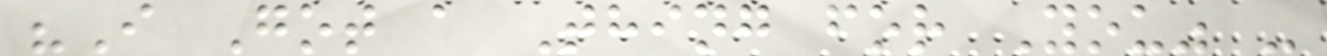"I Got a Thing for You" -
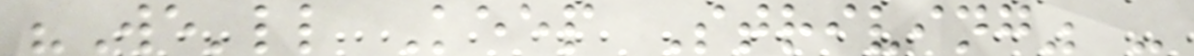"We'll Keep Striving" -
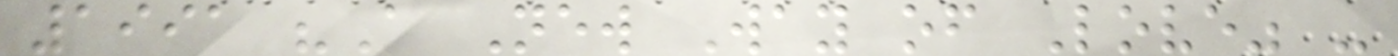1991 "A New Way of Love" -
